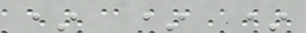* * *
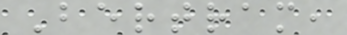Bertram,
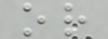or
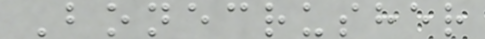Bonecrusher
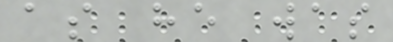as he was
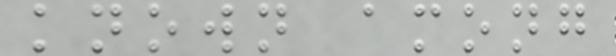known among
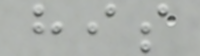his
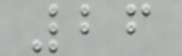26
